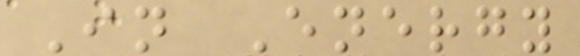In Energy
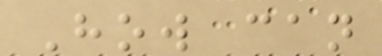How can
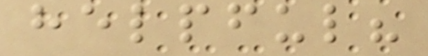helpful?
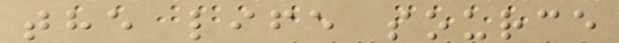the life source
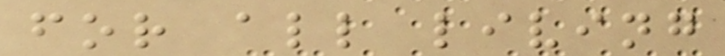for all living
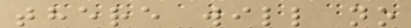there will no
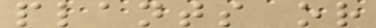plants or
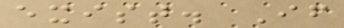exist. If
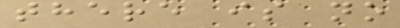there is no
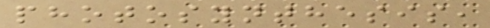photosynthesis,
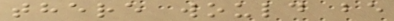there would be
